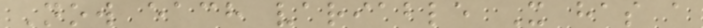Now each variable X has a
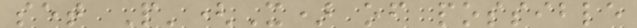set P'(X) of possible
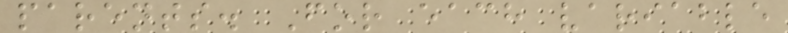parents. For each variable
